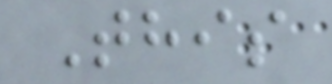This
